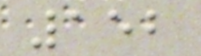152
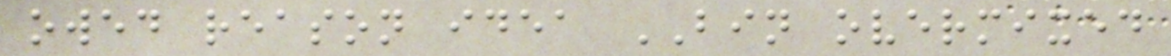owed reason idea BIN overmixed
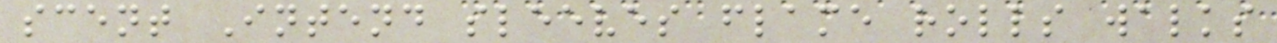scent Intend sleeves flame rolls walks
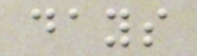days
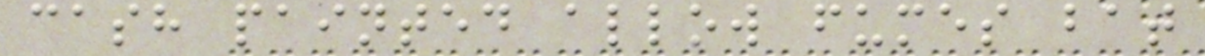cash painted allow fumes bat
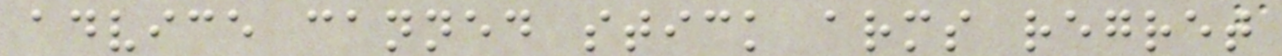advice canned stick arms regret
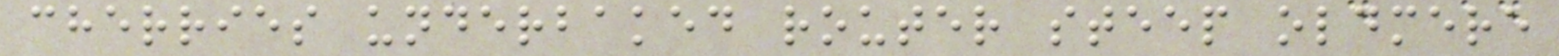cherries underbaked router steep oldmere
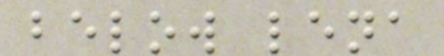below lena
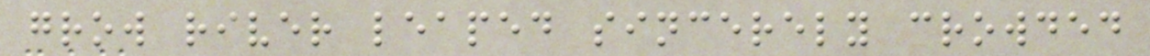grow river leaped sincerely crowded
